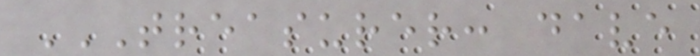TREASURER: DAVE
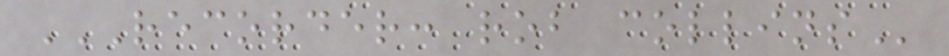RECORDER: ROB COLLINS
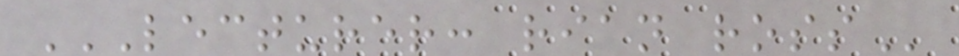LECTURER: RIAN ROSS
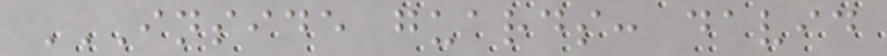INSIDE GUARDS: DAVID
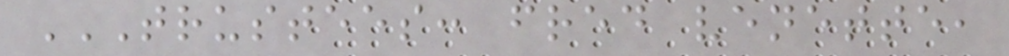TRUSTEES: FRED VENETTE,
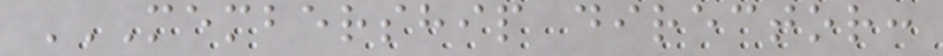MEMBERSHIP DIRECTOR:
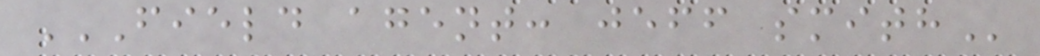FIELD AGENT: JEFF SMITH
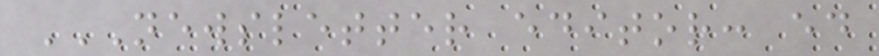NEWSLETTER EDITOR: ED
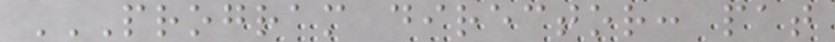PROGRAM DIRECTOR: PAT
